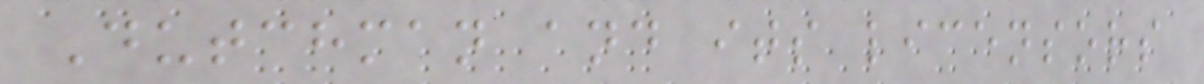Dutchman and its licensors
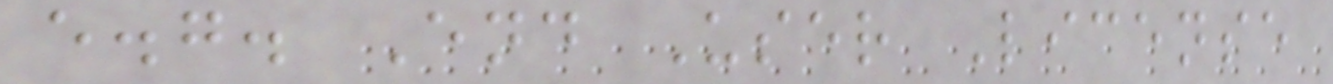e.g. End User License
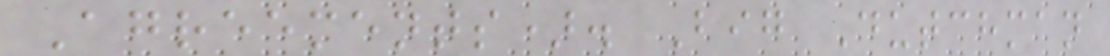Agreements). Big Dutchman
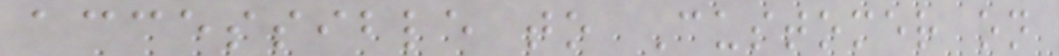accessible to Customer on
